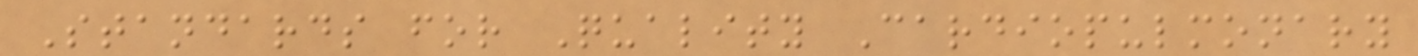Standards for Quality Cardiopulmonary
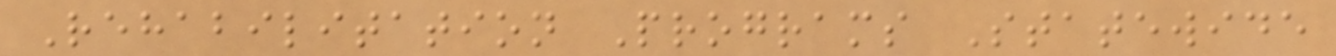Rehabilitation Programs Statewide
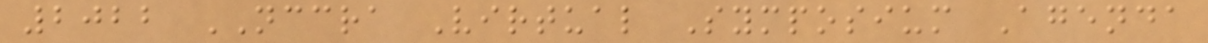2022 NCCRA Virtual Symposium Agenda
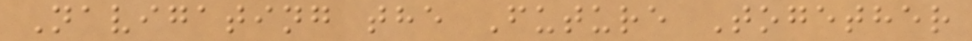Navigating the Future Together
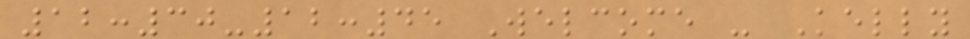12:30-12:45 Welcome - Kelly
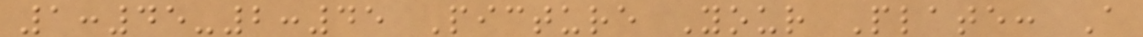1:45-2:45 Picture Your Plate: A
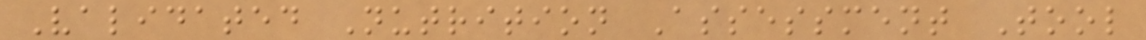Validated Nutrition Assessment Tool
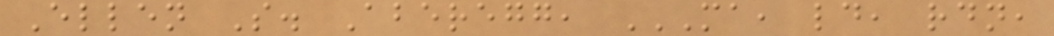Ellen S. Aberegg, MA, LD, RDN,
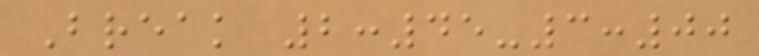Break 2:45-3:00
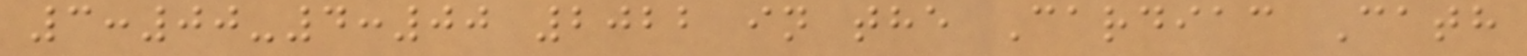3:00-4:00 2022 in the Cardiac Cath
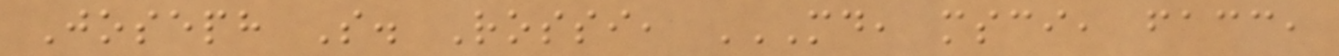Joseph S. Rossi, MD, MSCI, FACC,
